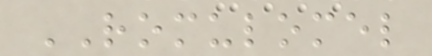ROMULOMEL
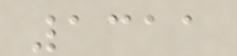1311
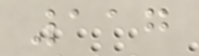117
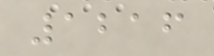1216
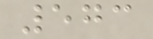573
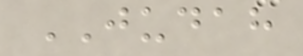JUDAH
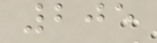205
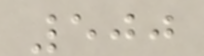500
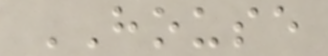HOUSE
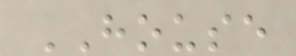HOUSE
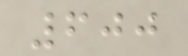600
